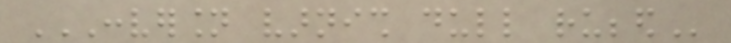CONVERSION VARNISH DULL RUBBED
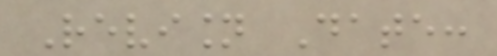Revision Date:
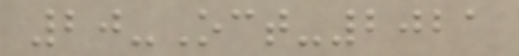20-Oct-2021
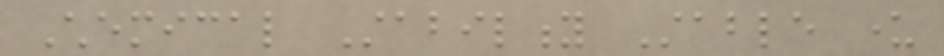Chemical Stability Stable under
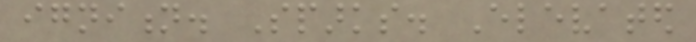ignition. Sparks. Elevated
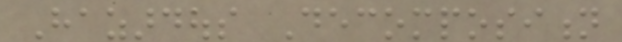Hazardous Decomposition
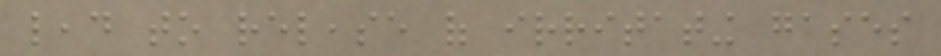lead to release of irritating gases
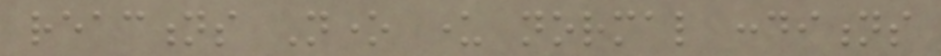reactions None under normal conditions
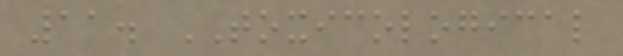11. TOXICOLOGICAL
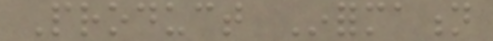Product Information
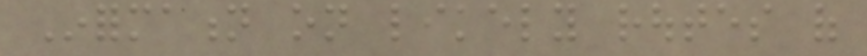Information on likely routes of
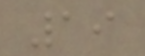19
